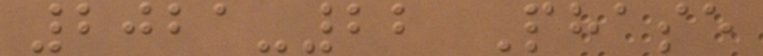2021-22 Phase
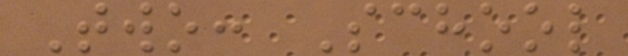Two: School
